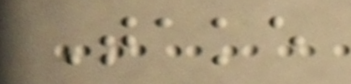Take
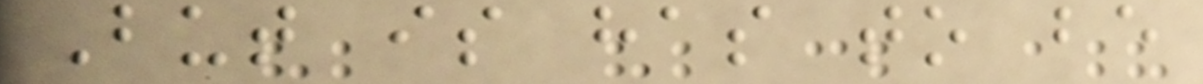But is has to be
